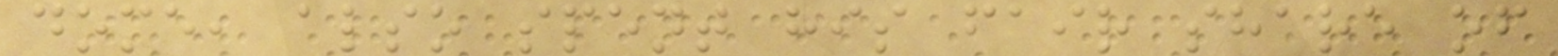dome, also spent his fair share of
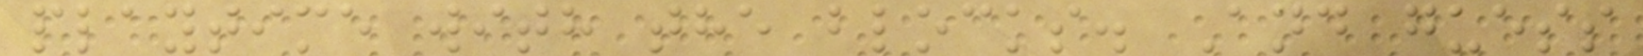playtime with the blocks. And guess
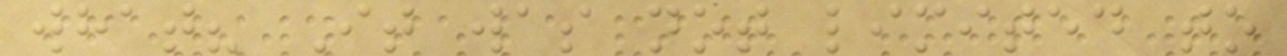what? It was not limited to
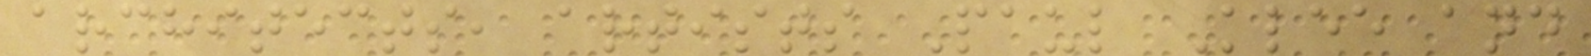architects, artists Paul Klee and
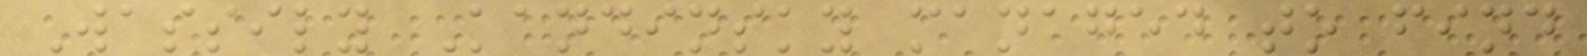Wassily Kandinsky managed to find
